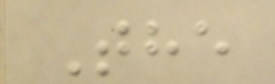The
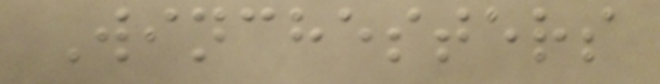Winchesters
